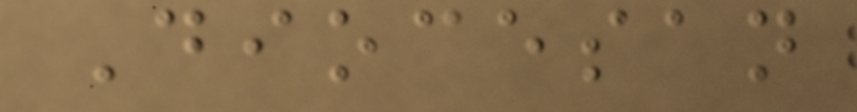Diocesan
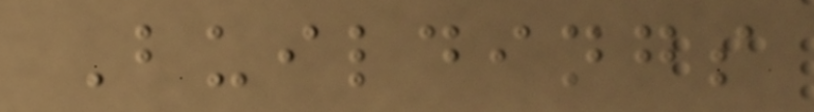Buildings
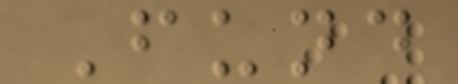Fund
